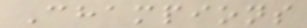Champions
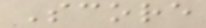Score
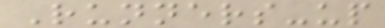Runners-up
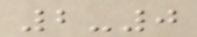2-0
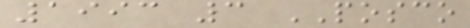1993 3 POSCO
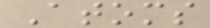Atoms
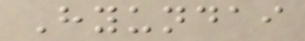Hyundai
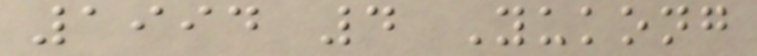1994 4 Yukong
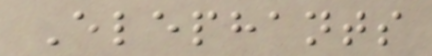Elephants
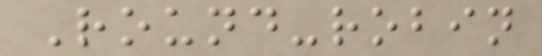Round-robin
